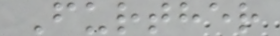Further
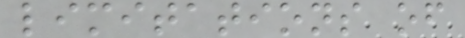limitations of
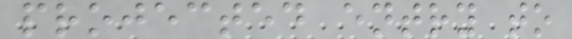projected entry to
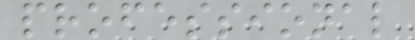professional
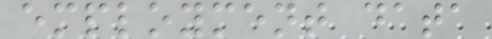employment data
